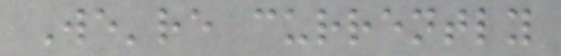We're currently
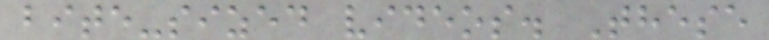bite-sized videos. These
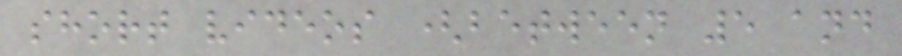short videos (between 5 and
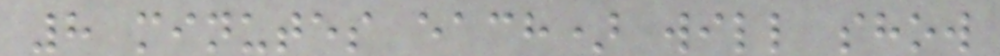8 minutes each) will show
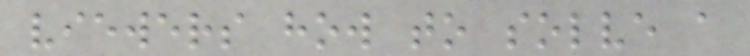viewers how to solve a
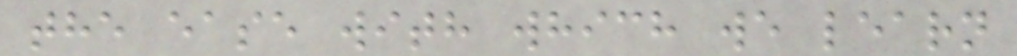the ease with which we learn
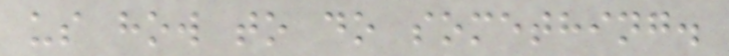us how to do something.
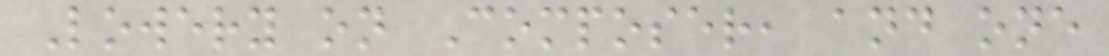Lowery on Composer, and one
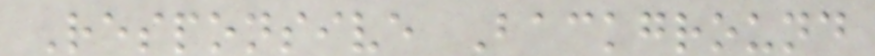Responsive Background
